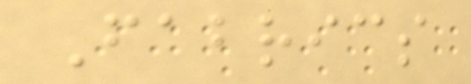Fabrics
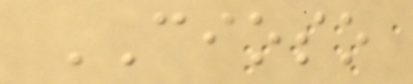CIOSO
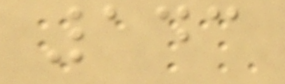143
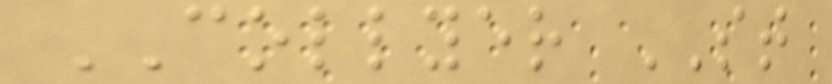COLLYER ST
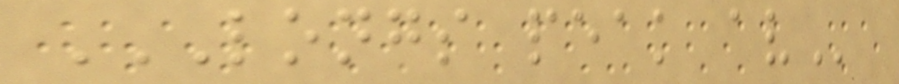LONGS PEAK AV
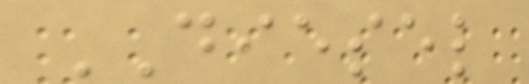DIESEL
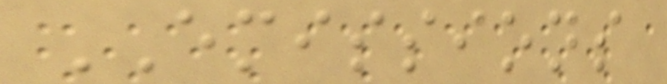EMISSIONS
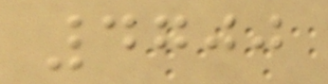4700
